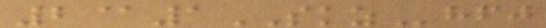2@1SKZhfj
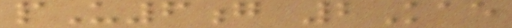pU6g 2Kae
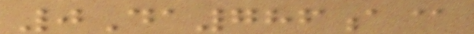0Da786a@
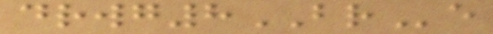drwg8BRe
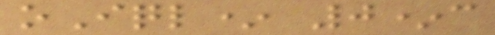oIql* 0*c
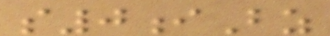s0iBz
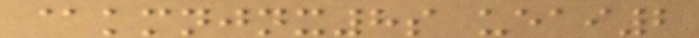@kmnjnx8s ueai2
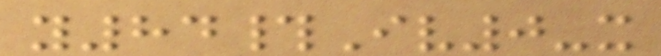y84#Iv0-x
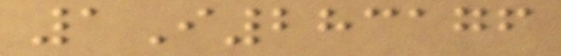1I283176
